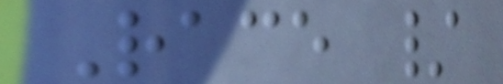Race /
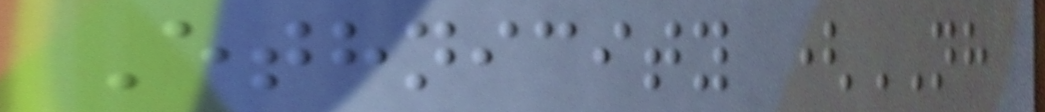Ethnicity (NH
